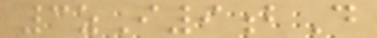3zI9bD
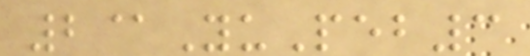2@YuPeb3
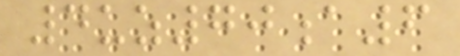4uz70a6
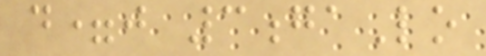d=j 3gaLo
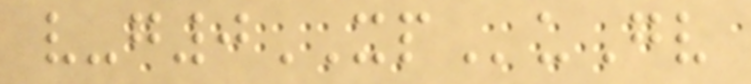v-g0XPuGv
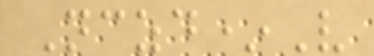Nczd*V
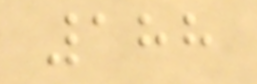188
